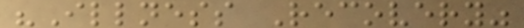"Illness Recovery"
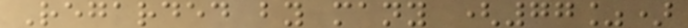Regarded by many (77%)
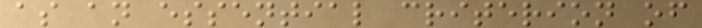as an essential criterion of
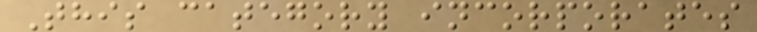This category incorporates
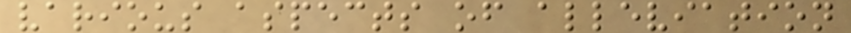various aspects of alleviation
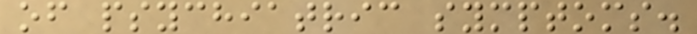of psychiatric symptoms.
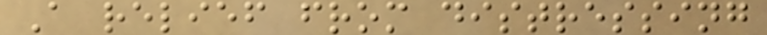A relief from distressing
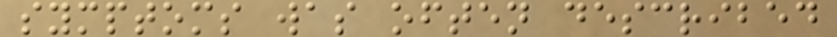symptoms was often described
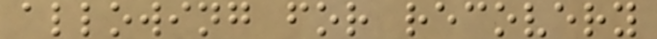allowing for recovery
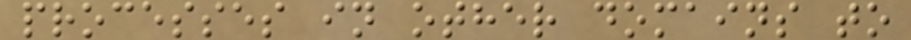processes in other domains to
